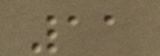11
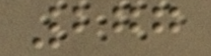277
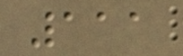111
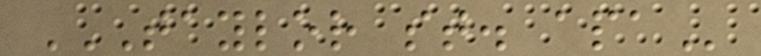TAYLOR ST. APA
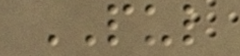PUL
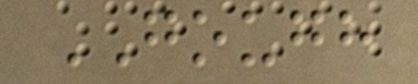GOUGH
